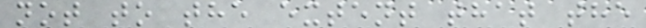not to the extent that the
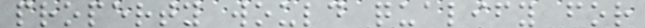property would qualify for
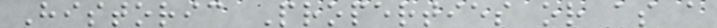Historic Properties or as a
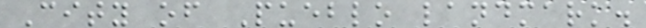City of Pueblo landmark.
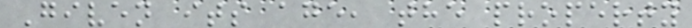Given its age, the property
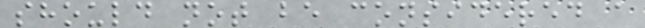should not be considered a
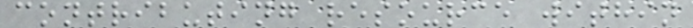contributing resource within
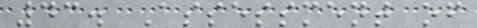43. Assessment of
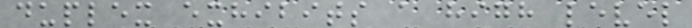duplex exhibits a high level
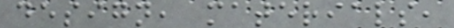design, materials,
